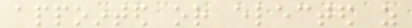appointed or elected as
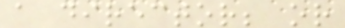a director; or
